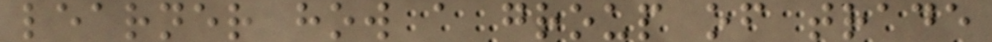learner how a group of trade
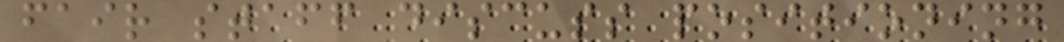fair staff discuss positioning
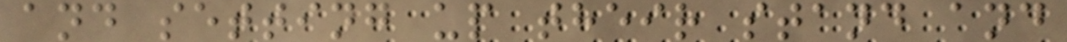and setting up their stand and
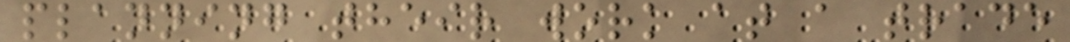planning their work at a trade
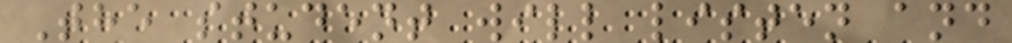The student will listen and
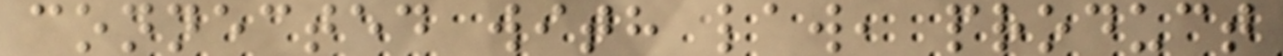connected with law, product
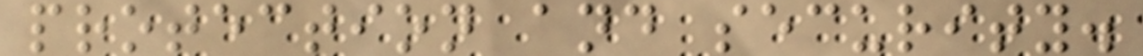protection and security.
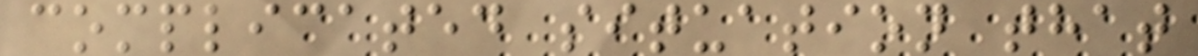complicated situation that
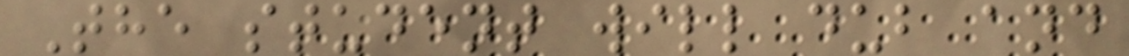The student will dub and
